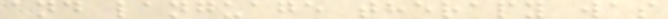and language therapy was
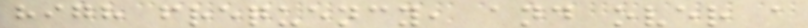high frequency, and over a
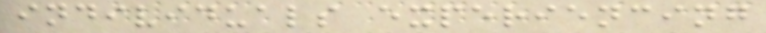individuals experiencing
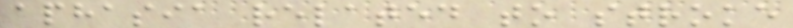aphasia related to stroke
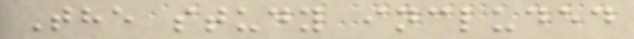The study included
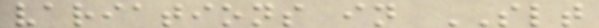variations in SLT
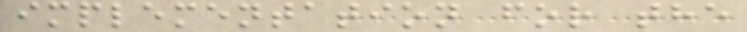implementation for the
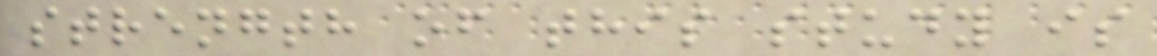strength of this study is
